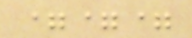===
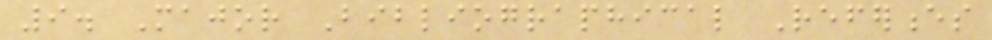9. Major Bibliographical References
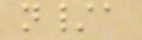n/a
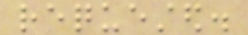requested.
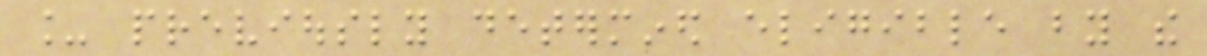_ previously determined eligible by the
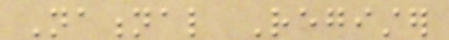National Register
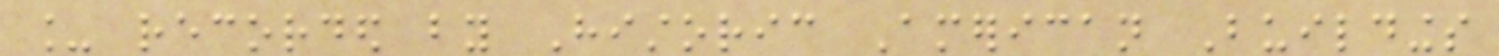_ recorded by Historic American Buildings
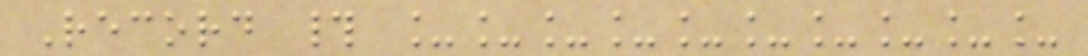Record # __________
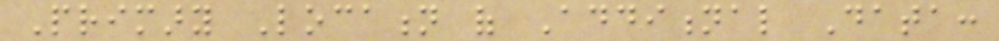Primary Location of Additional Data:
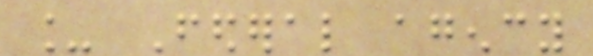_ Federal agency
